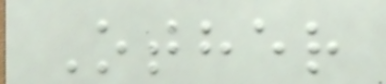Other
